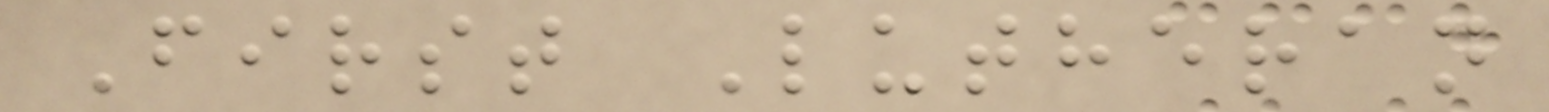First Lutheran
